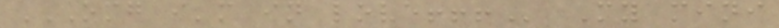OMG I'M IN LOVE!!! My mini
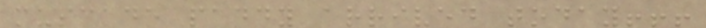muscade paddy arrived today!!!
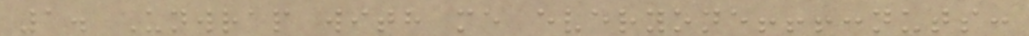1. Unwrap with me everyone!!!:nuts:
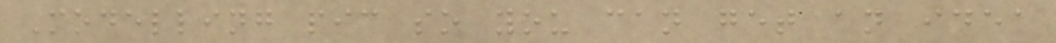Modelling pic so you can get an idea
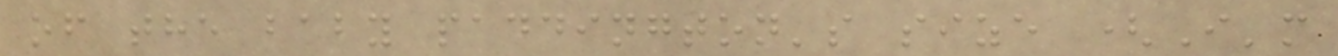of the baby paddington's size (I'm
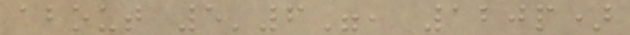about 5'6", 120p)
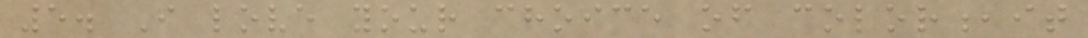5. I love your choice of color,it
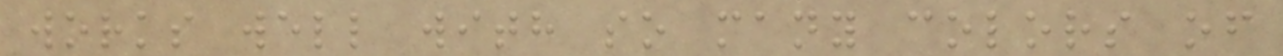works well with so many colors of
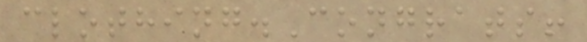clothing.Congrats!
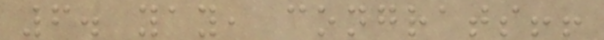6. yay, congrats!!
